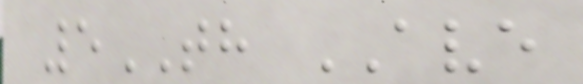5TH AVE
